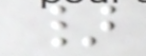}
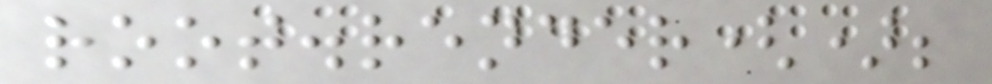root.render();
